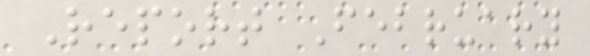Report February
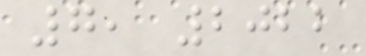7, 2022
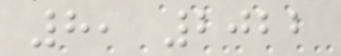8, 2022
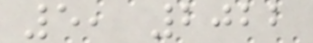5, 2022
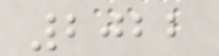2022
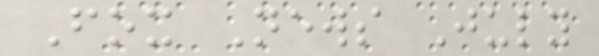Fox News July
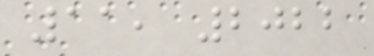11, 2022
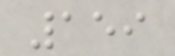159
